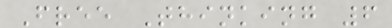Free Thinking 6
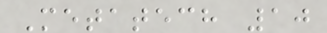Metatech 10
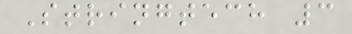Stringtech 3
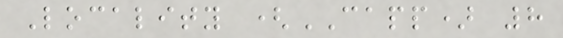Locality (CAPP) 8
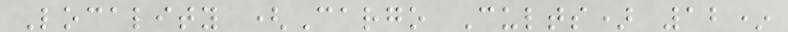Locality (Cargo Cults) 12*
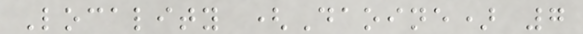Locality (Daoine) 7
